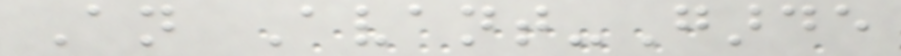An Avant-Garde
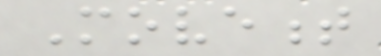Movement
